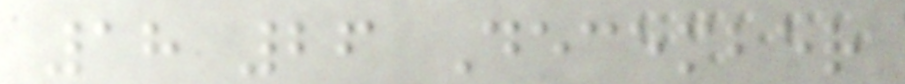18 26 December
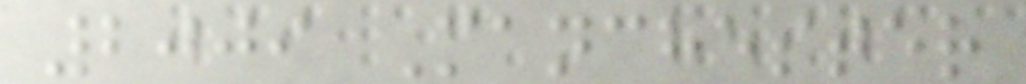2009 Manchester
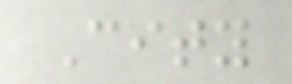City
